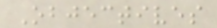Objectives
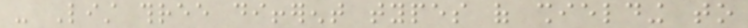- List three different types of shielding to
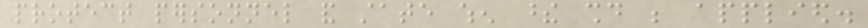protect personnel and state when these should be applied.
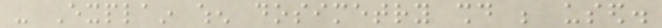- Explain when dosimetry should be used.
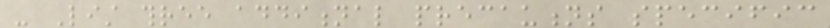- List three additional precautions specific
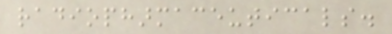radiopharmaceuticals.
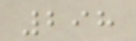298
